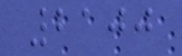2100
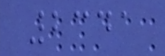2341
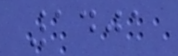1401
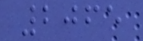2065
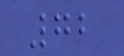72
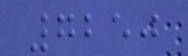7250
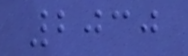2030
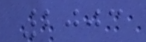2003
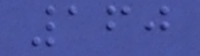160
